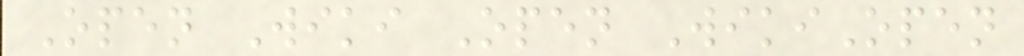Open Wiki Open WikiOpen
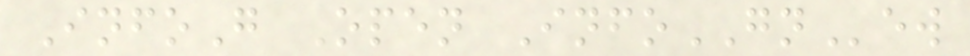InfoG Open InfoGNew
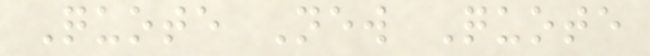Quote New Quote
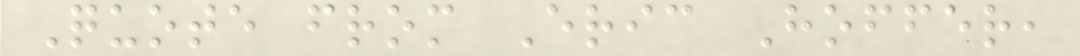Quote from Eric Hoffer,
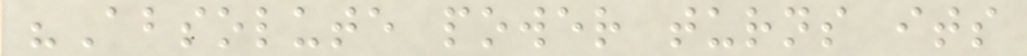"Absolute power turns its
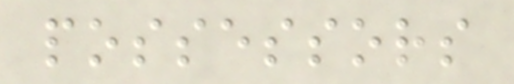possessors
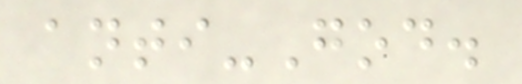anti-God.
